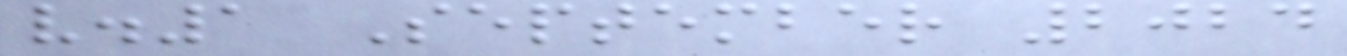v.1 September 2024
